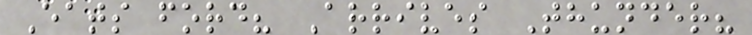Eats ford? Arrives Thunder?
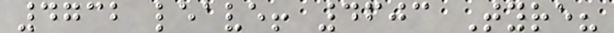4732 leave! 4603 Tyre?
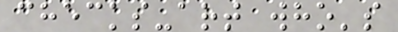checks-art who's
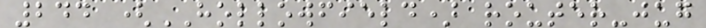244 (HOLLOWFIELD) router-jug
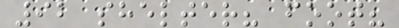92 shelter? foot?
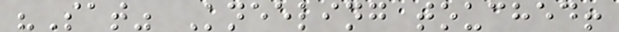"Sat" Kneeling touched!
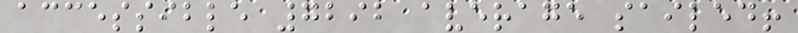accessible 7292 average sailed!
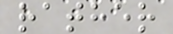rather
